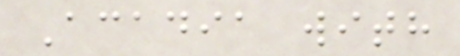Acadia with
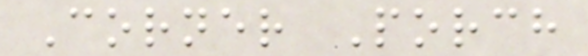Corner Porch
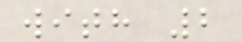with 2
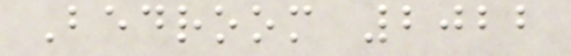Bedroom 2022
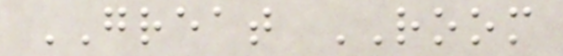GREAT ROOM
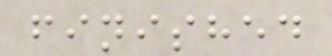finished
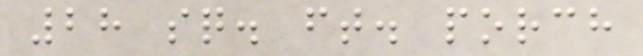28 sq. ft. porch
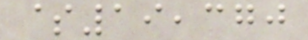$19,370
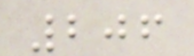206
